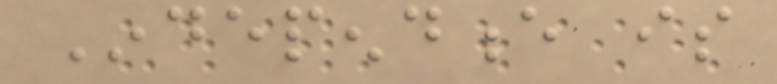Independence is
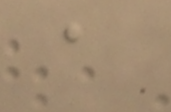a
